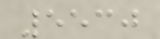5530
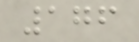176
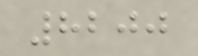8200
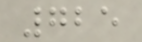725
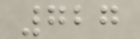727
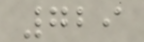729
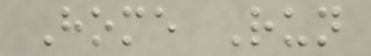Home Run
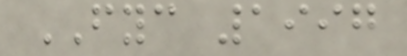FYC 1997
